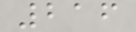216
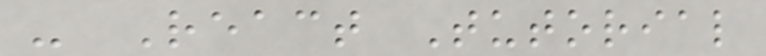- React Tutorial
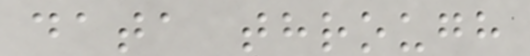data through
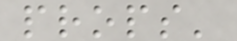props'
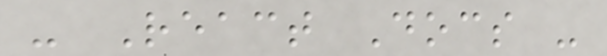- React Docs -
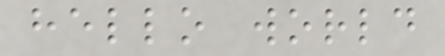hello world
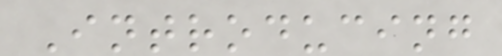Introducing
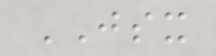JSX
